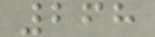268
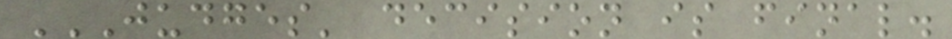JUDGES' DECISION IS FINAL.
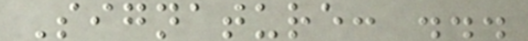Signature: ...
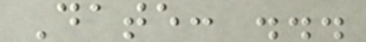Date: ...
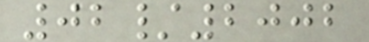02/2002
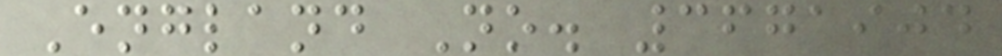England No. 3671904
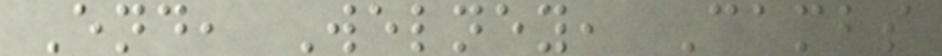End, Welney, Cambs
